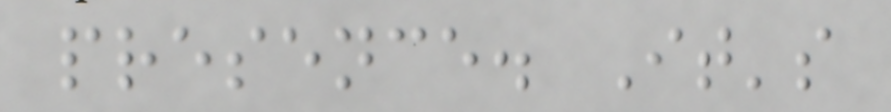presence. It's
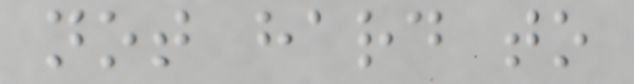not hard to
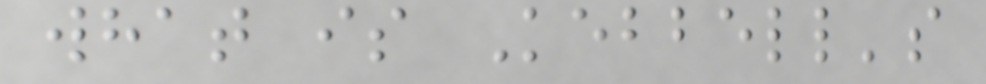what is Kebbell's
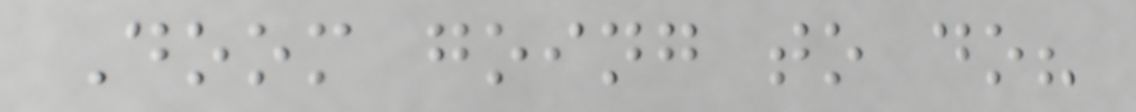Doom going to do?
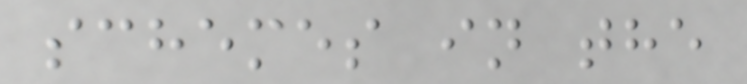schemes in the
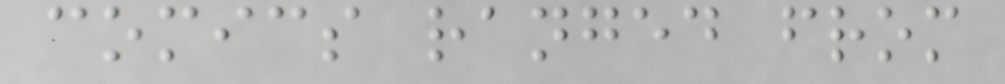comics ranged from
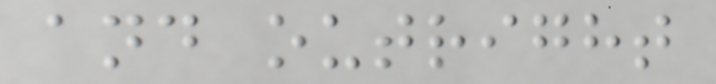and outright
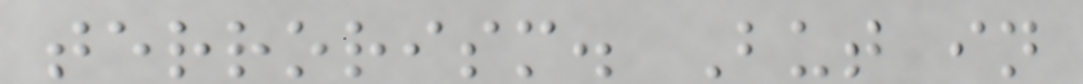terrorism. But in
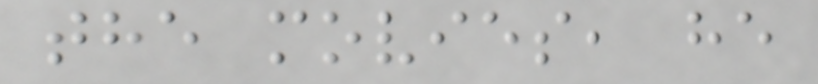the movies, he
